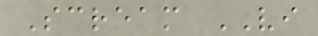Scream VI
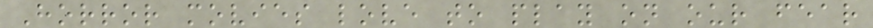Horror movies love to play on our fear
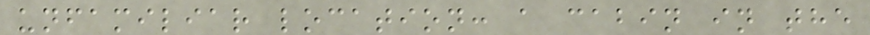unfamiliar location: a cabin in the
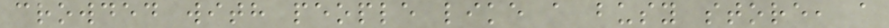crowded with people like a busy store, a
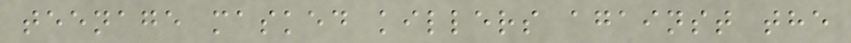teenage masked killers against the
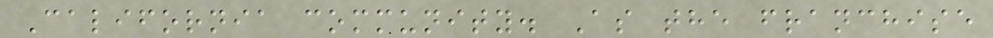California community. As the franchise
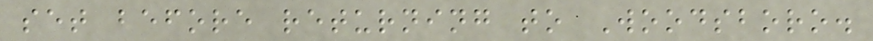set before returning to Woodsboro.
